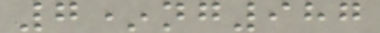7*ng987
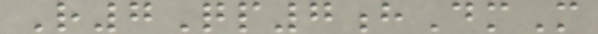R7Qp7hDmM
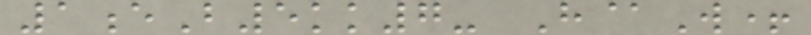1eB5kk7- H@W+
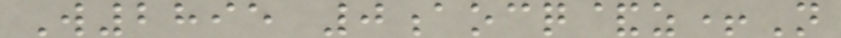W2895 0aocq&z+N
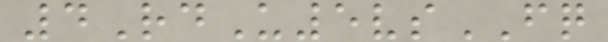4RdU5vsFQ
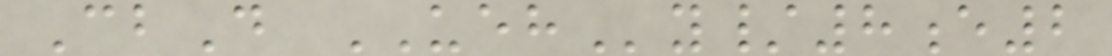CbD UEHy/8e2
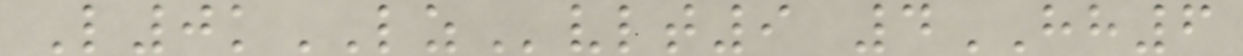L0kLZvlt9 4HH6
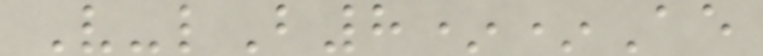V-lB8**Ae
